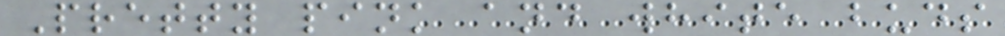Pretty pink and white buds
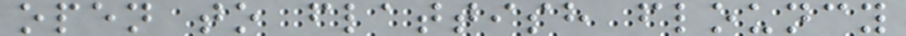open to flattish flouncy
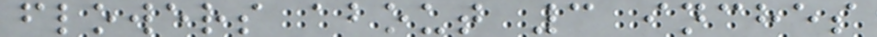flowers about 3 inches
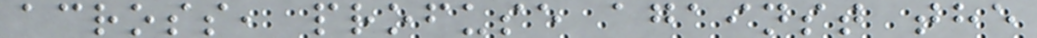across, profuse against the
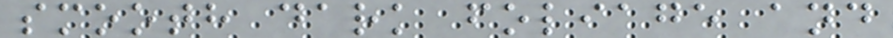smooth dark foliage and
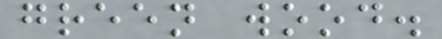green wood.
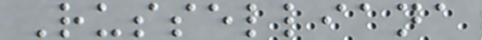Russelliana
